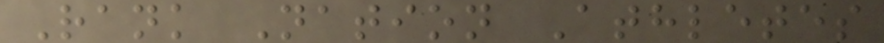Rank Nation Athletes
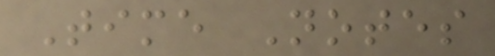Time Notes
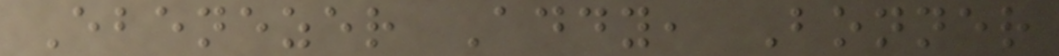Ebenezer Addy, Bonner
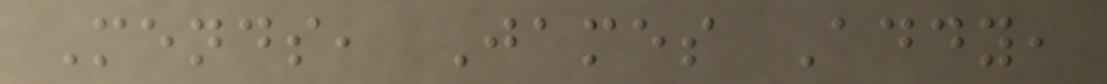Mends, James Addy,
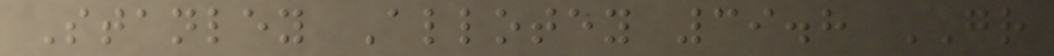Stanley Allotey 39.8 GR
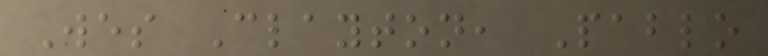Wes Clayton, Pablo
